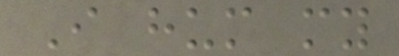I hum my
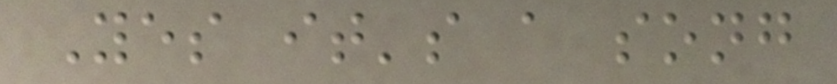Yes it's a song
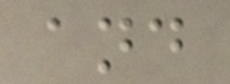and
